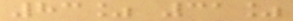83% 31%
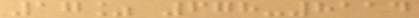17% 678-8114
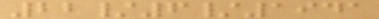22/6/1941
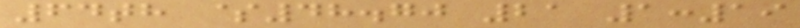64th $48.70 21 1:19
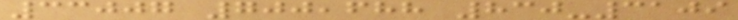33007 700,688 830-3109
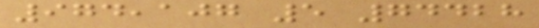974,107 5 74428
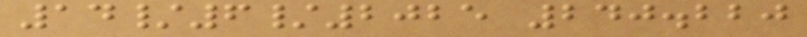14/6/2025 240.220
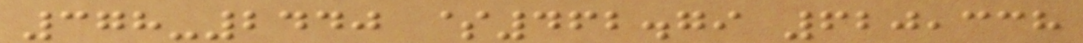378-2440 $462.79 620,338
